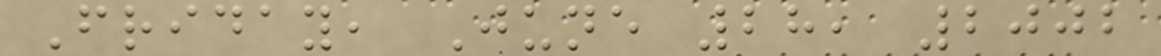Friday, June 28, 2002
